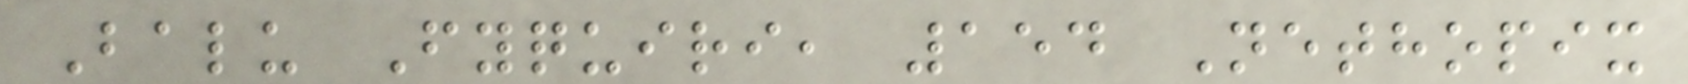Balu Fyquiri, 154 Nethopix
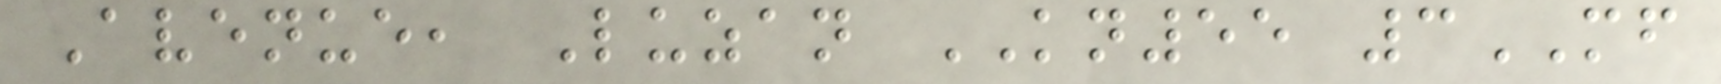Avenue, Luzan KN55 3MF
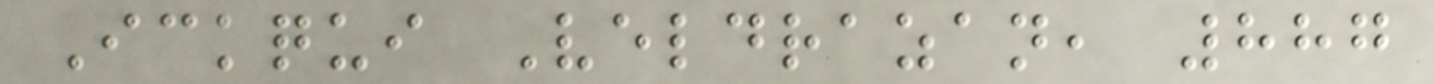Ickqui Veldrazan, 887
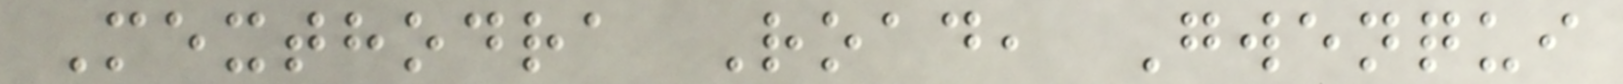Mexthodra Road, Gwenqui
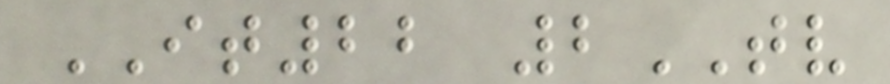IT22 2TV
